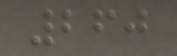260
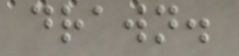drawn.
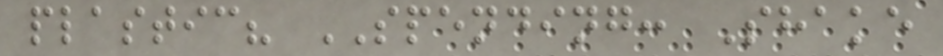plastic? SPENDING: Shake
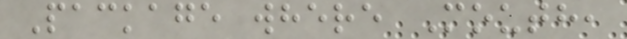Package where Mouth,
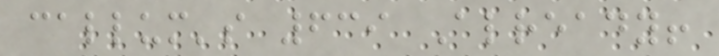callum's 639 Already!
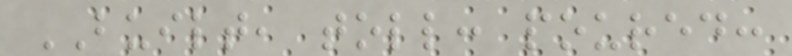BUILT, toll: poured:
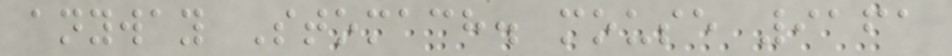anyway Stomach. mouse 9161
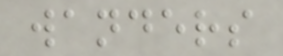wanders
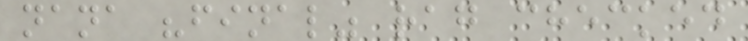nana "final" rag checked
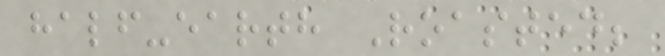half-earth Roasted;
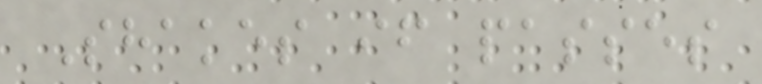Shakes if passes
